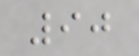90
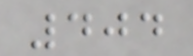404
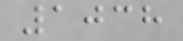1038
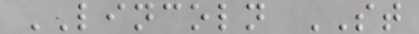LINCOLN ST
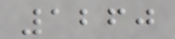1260
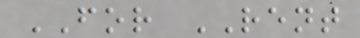FOR RENT
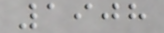1908
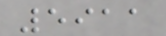5911
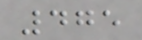475
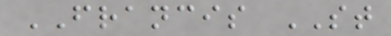FRANCIS ST
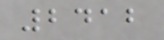2412
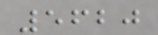5620
